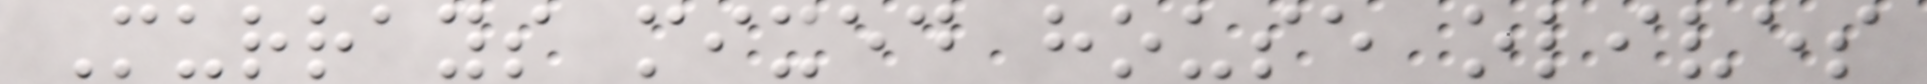Murrays mixed house olives
